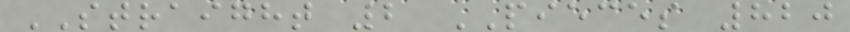STRAIGHT 2 PIECES 820
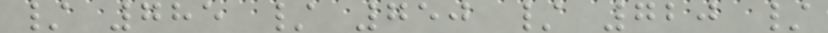/ 785 / 750 / 720 /
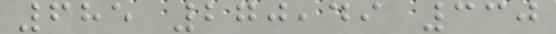685 270,49 330
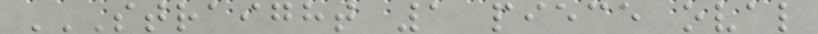STRAIGHT 1 PIECE OVAL
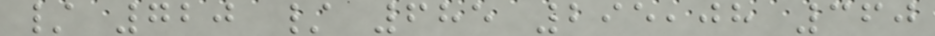/ 720 / 685 295,08 360
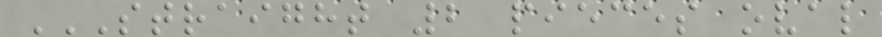STRAIGHT 2 PIECES OVAL
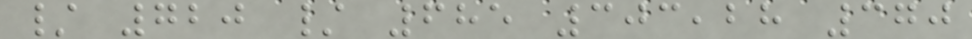/ 720 / 685 303,28 370
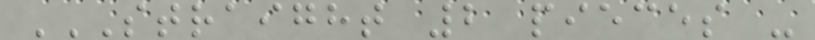STRAIGHT 2 PIECES -
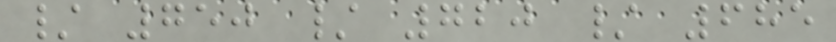/ 750 / 720 / 685
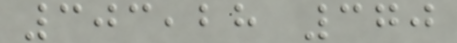303,28 370
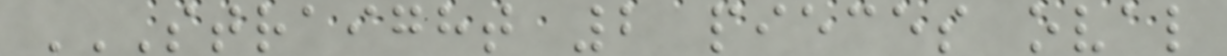STRAIGHT 2 PIECES OVAL
